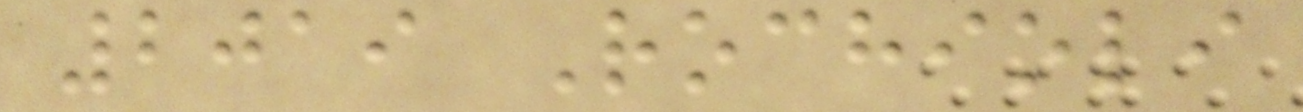2019 Rochioli
